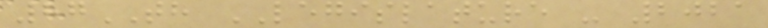87TH LEGISLATURE - 2021
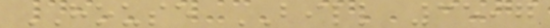HOUSE BILL 3597
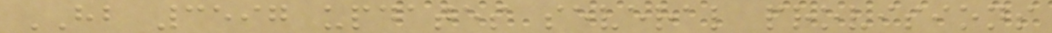HB 3597 updates several provisions
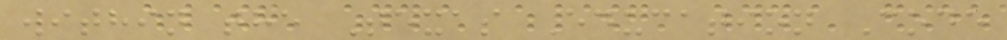within the Texas Education Code
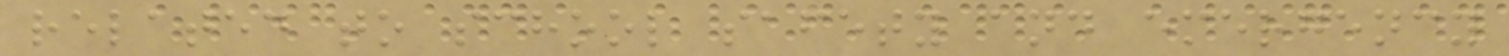related to school safety and emergency
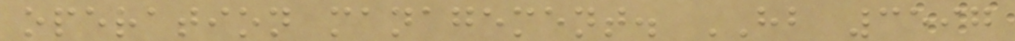operation management. HB 3597
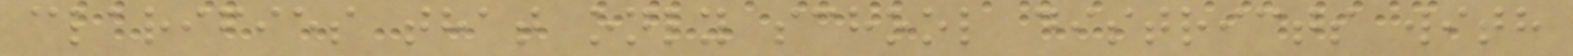clarifies that only school districts with
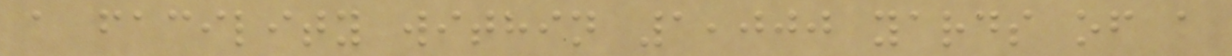a facility within 1,000 yards of a
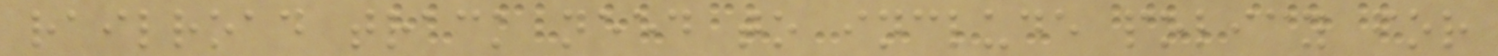railroad track need to include policy for
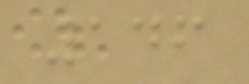146
